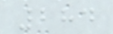284
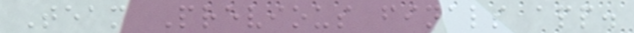Team Previous finals app.
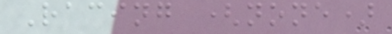Racing (none)
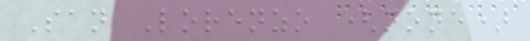San Lorenzo (none)
